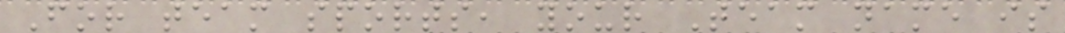For team sports, your Team name is
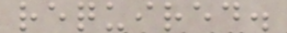required.
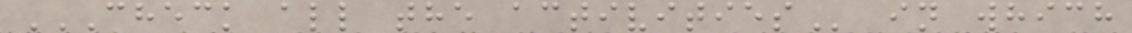CHECK ALL THE ACTIVITIES in which
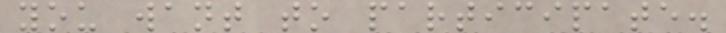you want to participate.
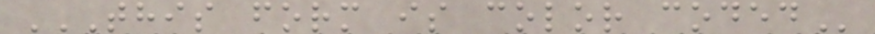THIS FORM IS COLOR CODED
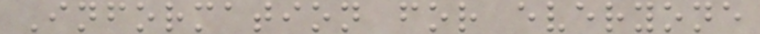Information for everyone
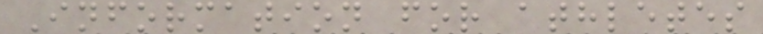Information for athletes
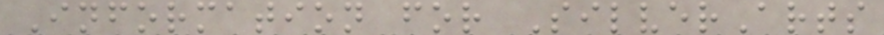Information for SilverArts
